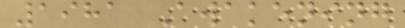1981 Awakening
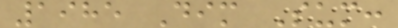1985 Dim Sum:
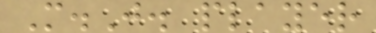M.J. player
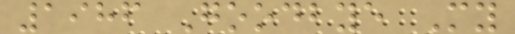1986 Goodbye My
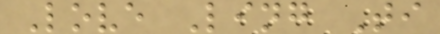Love Ling Ti
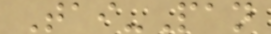Tai-Pan
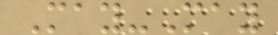May-May
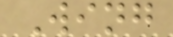Wing
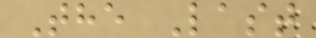The Last
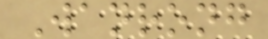Wanrong
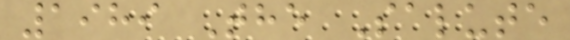1989 The Salute
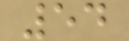54
